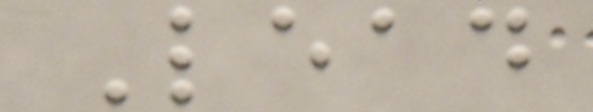Lead
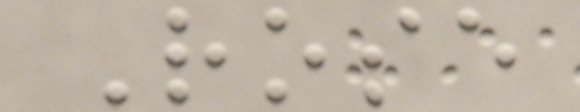Rose
